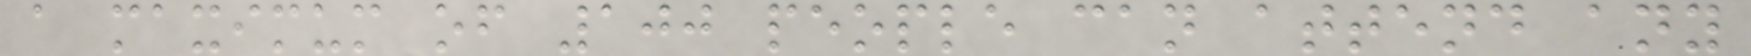a maximum of 100 people can attend any
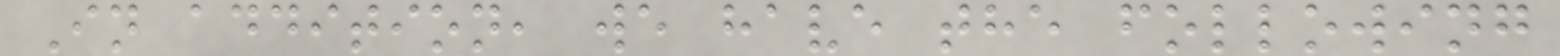In addition, we have the following
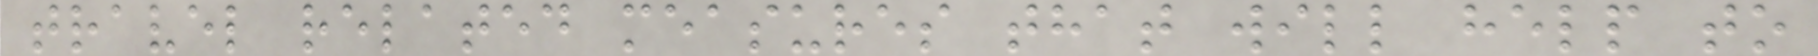travel related measures that will help to
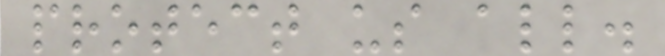protect us all.
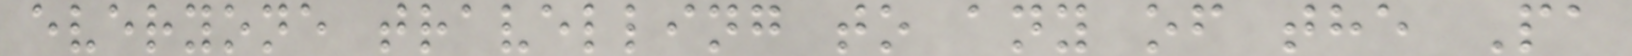everyone travelling to any of the Pa
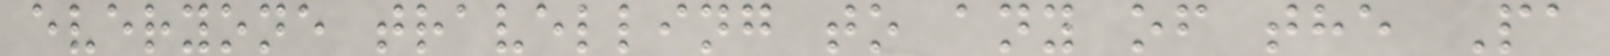everyone travelling to any of the Pa
